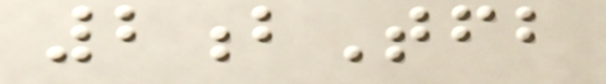2bTfb
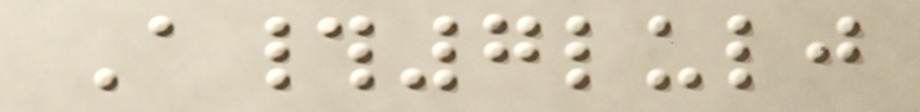A#7lulj
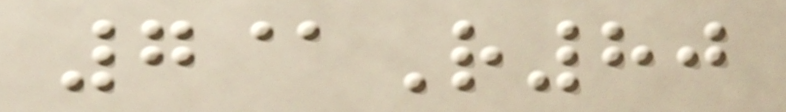7@R80
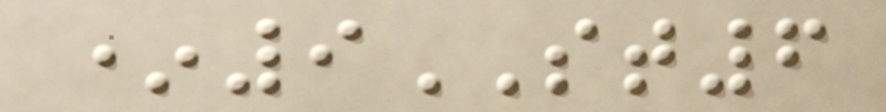*9ST6
